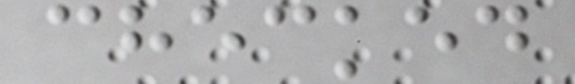checked
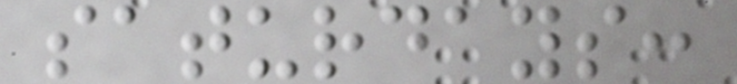saturdays:
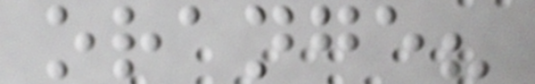orange?
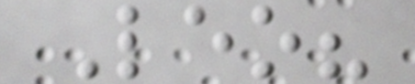Leo?
